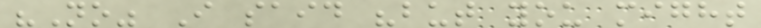"No" I said "but you might
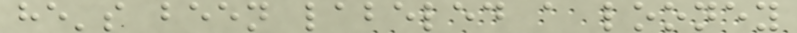he's been labeled a looney
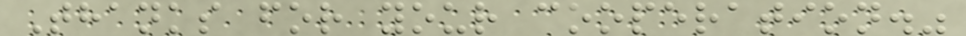Thanks for your cooperation."
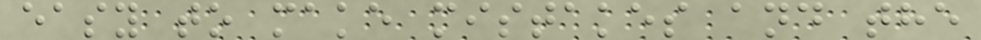easy to make mistakes and the
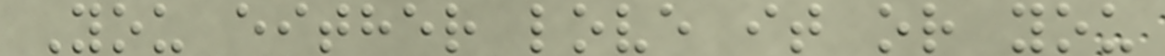You either love it or you
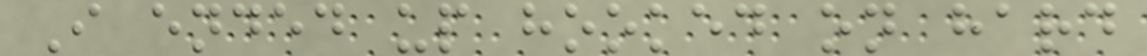I ended up hooked on hard
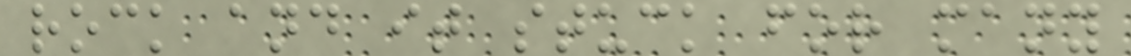rock and it stuck for many
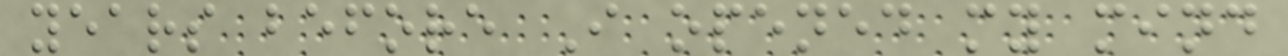years before I opened my mind
